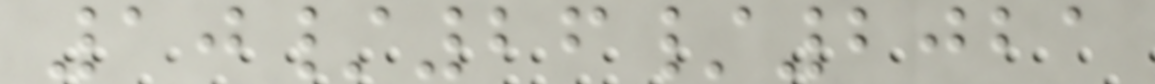10/26/2021
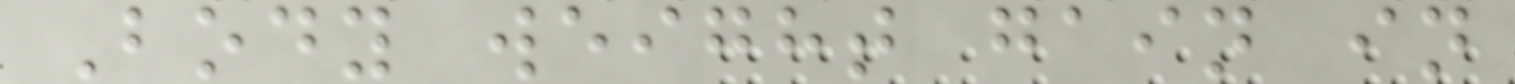Body weight gain in
